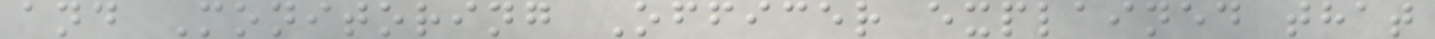and Monitoring Officer explained that
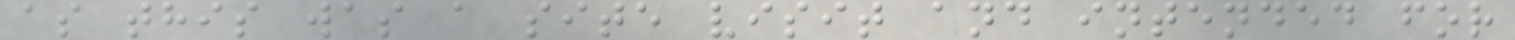as this was a site visit and intended for
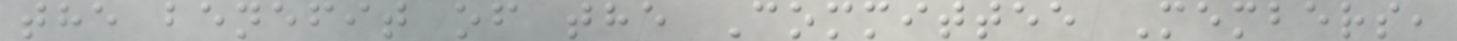the benefit of the Committee Members,
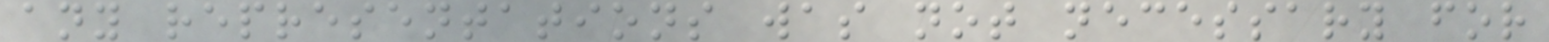any representations was not necessary for
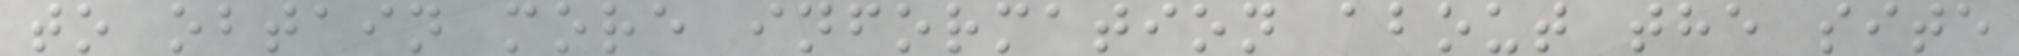to obtain more information about the site
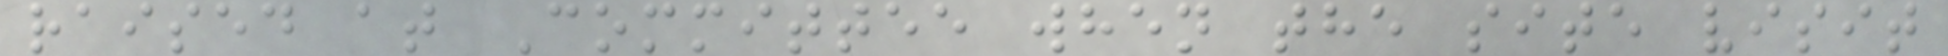raised at Committee when the site visit
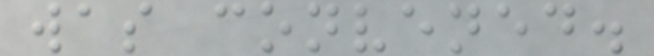was convened.
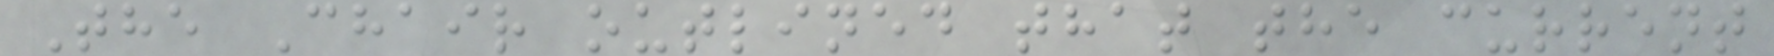The Chair outlined that the current
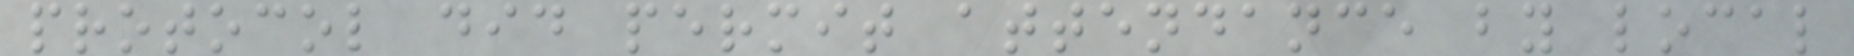protocol did permit attendance by local
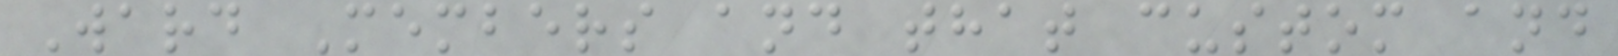Ward Members and that custom and
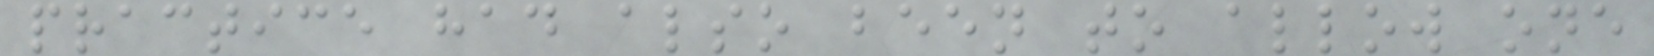practice had also been to allow one
